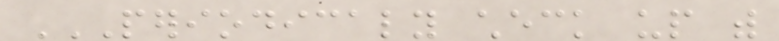PERIODICALY CHECK UP WITH
